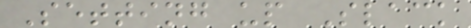Setting up Slack
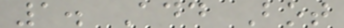1. Add Bot
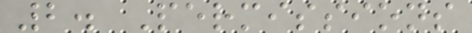2. Permissions
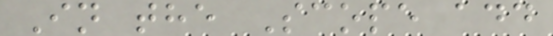In the Scope add
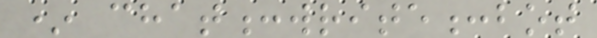* chat:write:bot
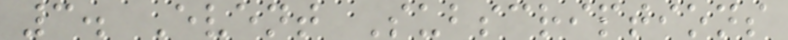3. Event Subscriptions
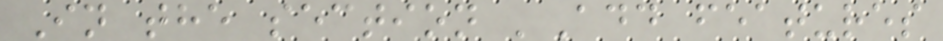In the section 'Add features
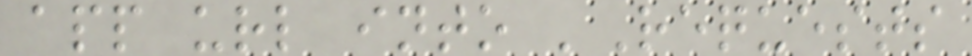app url into 'Requests
